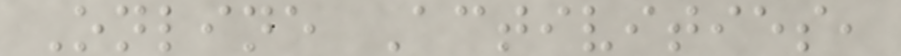Online Activities,
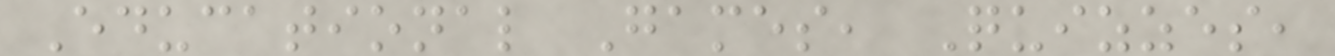Educational Games, Quizzes,
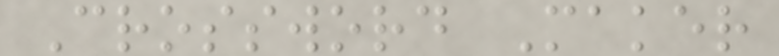Crossword Maker
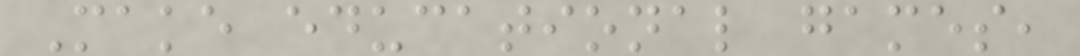Make educational games,
